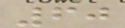60
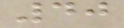40
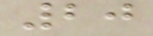20
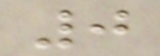0
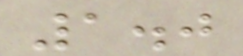1.0
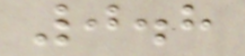0.8
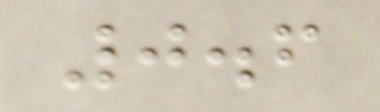0.6
